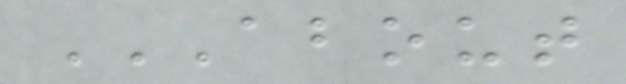ABOUT
